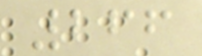266
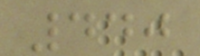440
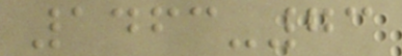1463-73
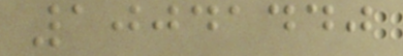10041440
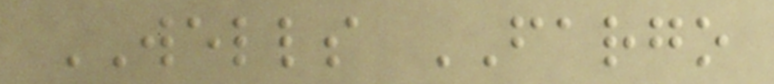WELLS FARGO
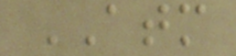ATM
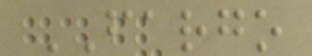FARGO
